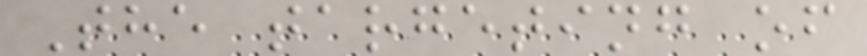The targeting of
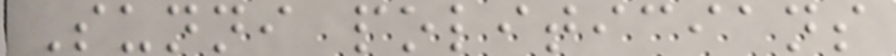Sunni politicians
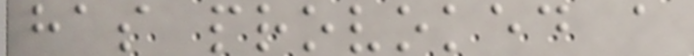has provoked a
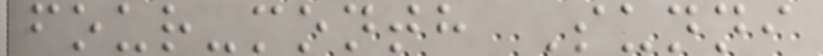four-month Sunni
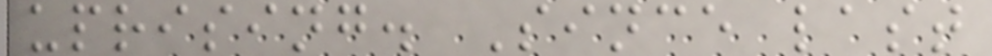uprising. Since last
